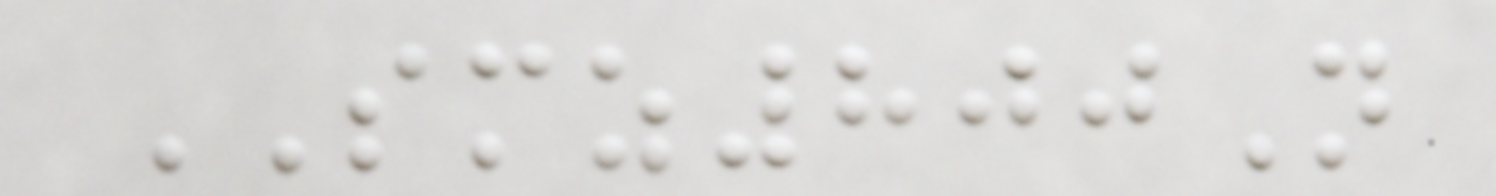SMZ800N
